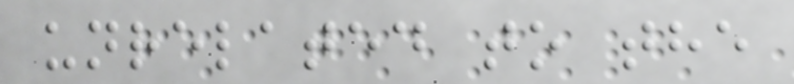unrelated to the
